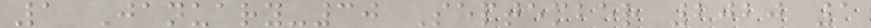1 January-30 September 2020 1
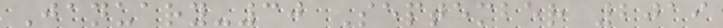January-30 September 2019
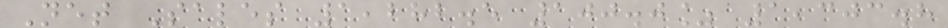Net Sales 1,282.5 100.0% 1,303.8
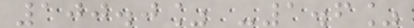100.0% -1.6%
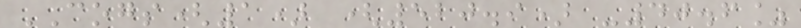COGS(1) (520.9) -40.6%
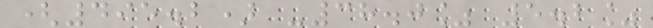(495.2) -38.0% 5.2%
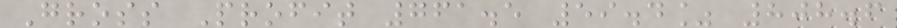Gross Profit 761.5 59.4% 808.6
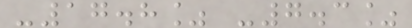-17.8% -7.3%
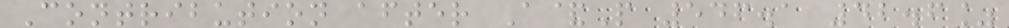Contribution after A&P 546.1 42.6%
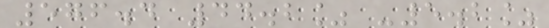576.4 44.2% -5.2%
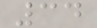34
